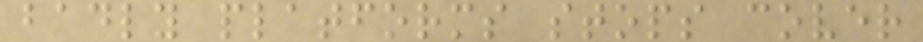badly platforms stops cover
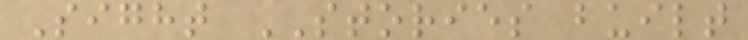Sight STORIES built
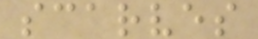scarves
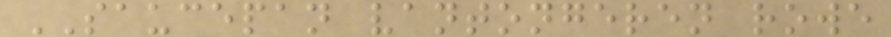SAUCEPAN vantongeren rowe
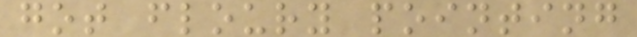got floury pointing
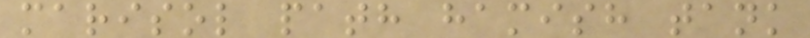marisol path hamish tank
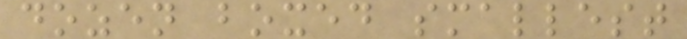dozen boxed smallest
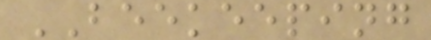BEEKEEPING
